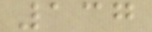137
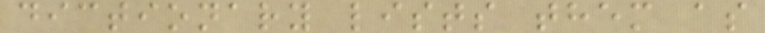dictionary lists them as
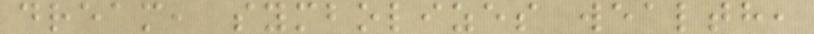dream, symbolizes wealth,
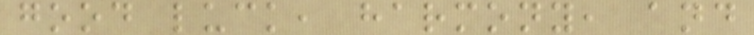good luck, harmony, and
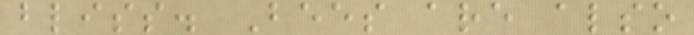bliss. Bees are also
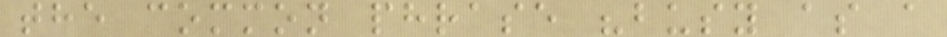the common phrase "busy as a
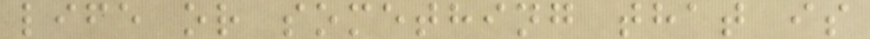life or something that is
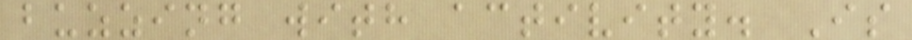buzzing with activity. Is
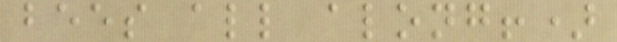bees all along!)
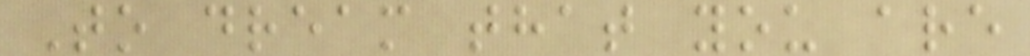To dream that you are
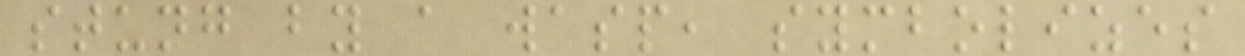stung by a wasp, symbolizes
